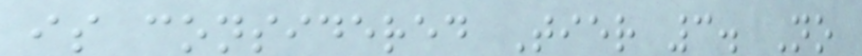is considered Tier 3. No
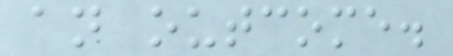an outcome.
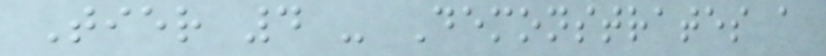Tier 4 - Demonstrates a
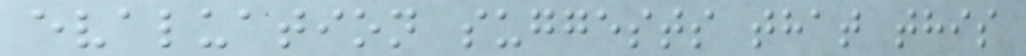evaluation suggests that this
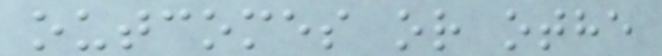outcomes or othe
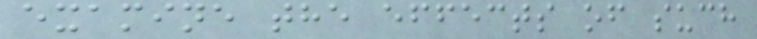examine the effects of such
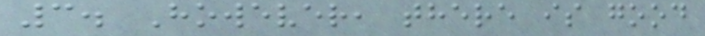3. However, there is good
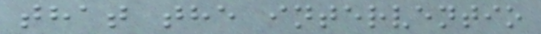that the interventio
